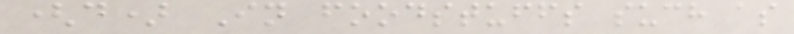(d) In foodstuffs such as
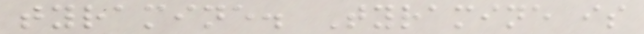tyramine. Tyramine is
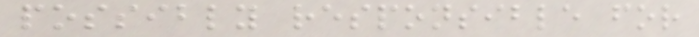possibly responsible for
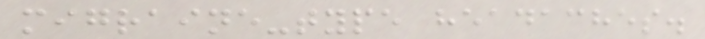migraine-type headaches.
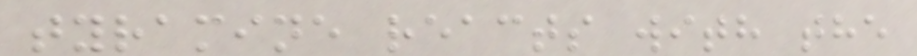tyramine reacts with the
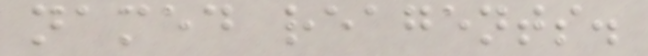named reagents.
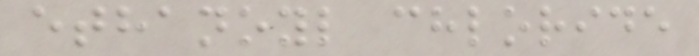ethanoyl chloride
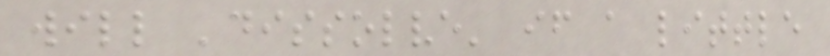will 'dissolve' if a little
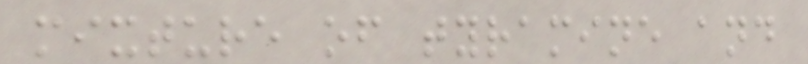mixture of tyramine and
